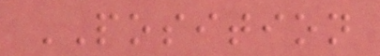POSITION
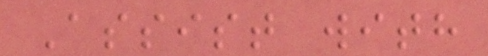Assist with
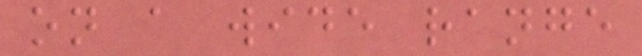on a wide range
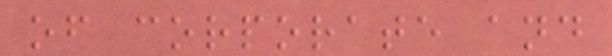of corporate and
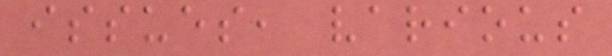issues, various
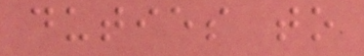duties to
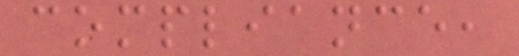compliance,
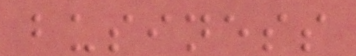business
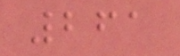261
